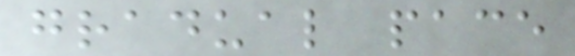gradual pace
